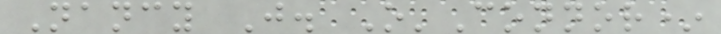Nancy J. O'Connor*
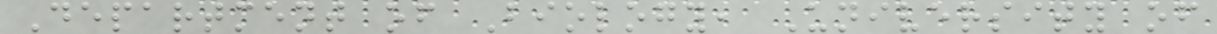Department of Biology, University of
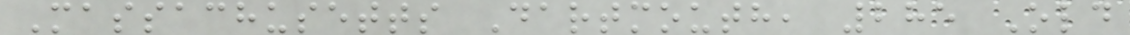Massachusetts Dartmouth, 285 Old
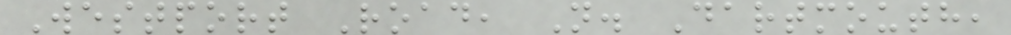Westport Road, N. Dartmouth,
